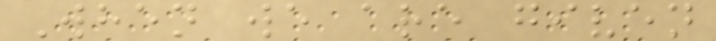When we are given
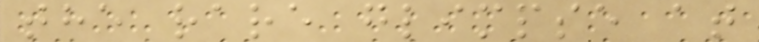the rare glimpse at
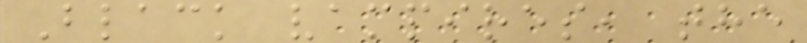Black vampires, the
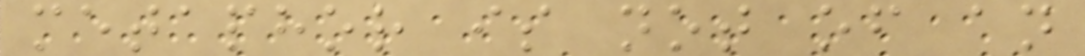metaphor is not of an
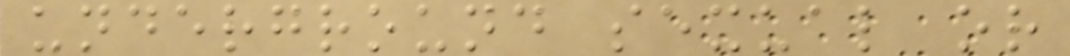underground sexual or
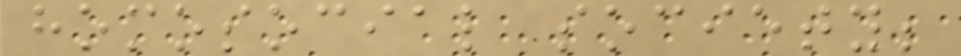homosocial society;
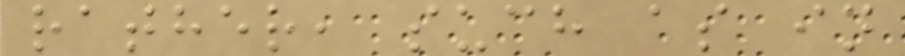rather, such as in
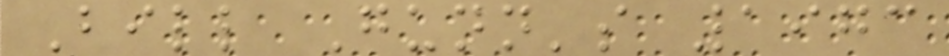Bill Gunn's 1973
